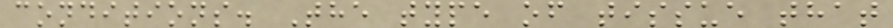conditions. The type of tissue that
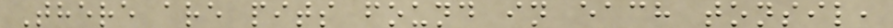There are pits found in each tonsil,
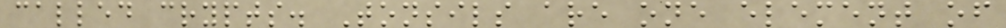called crypts. Tonsils are one element of
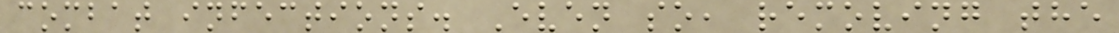combat infections. Even so, removing the
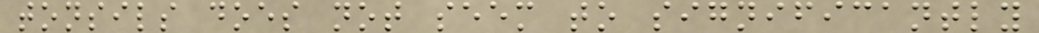tonsils does not seem to significantly
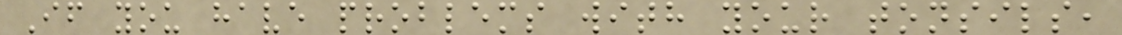If you have problems with your tonsils,
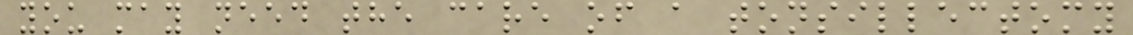you may need the care of a tonsillectomy
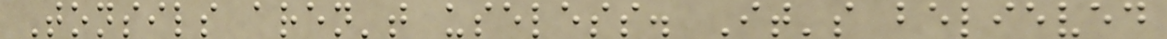Tonsils aren't useless. It's believed
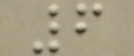6
